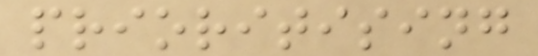prioritising
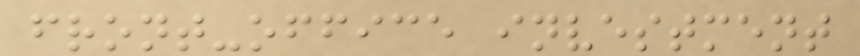front-office investment
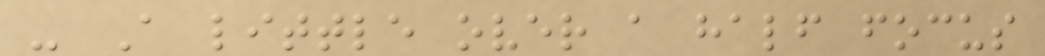- A little over a half focus
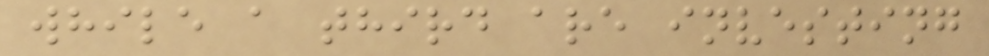while a third are investing
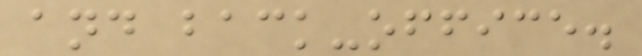and back-office.
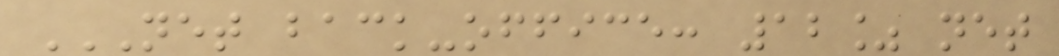NET BACK-OFFICE: 12% NET
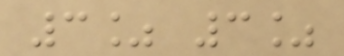3% 3%
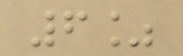6%
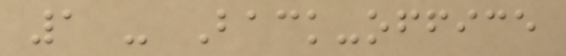1 - Back-office
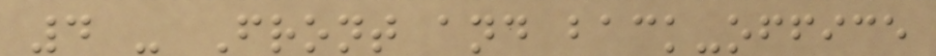4 - Front and back-office
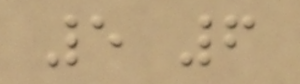5 6
